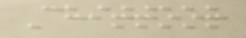Chittoor
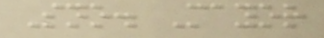Sno. Mayor
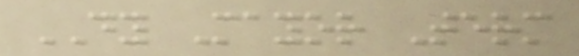DY Mayor Term
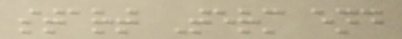start Term end
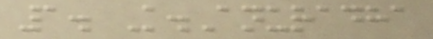1. K.Anuradha
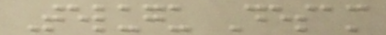Telugu Desam
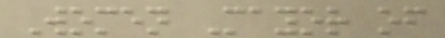Women Mayor of
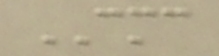CMC
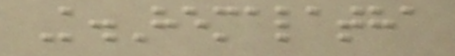K.Hemalatha
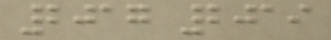2017 2019
